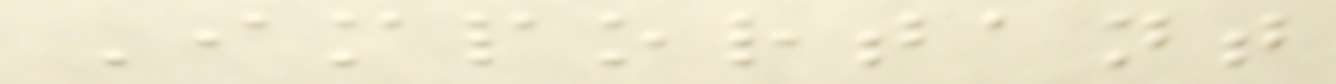Important
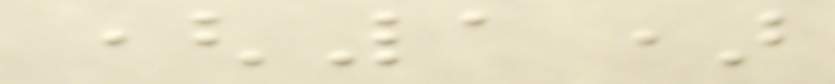(1)
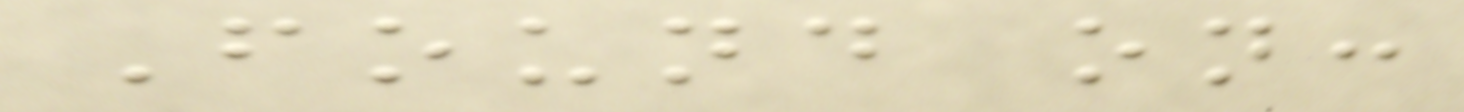Found on:
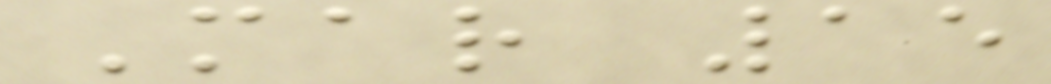Mar 15
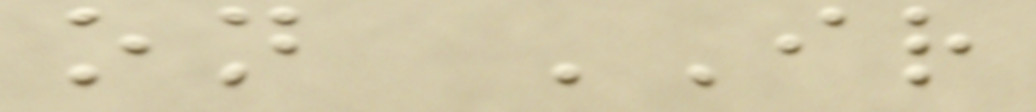on IR
